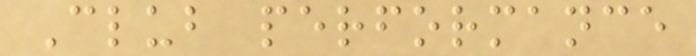Club performance
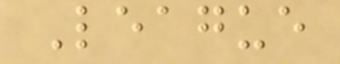League
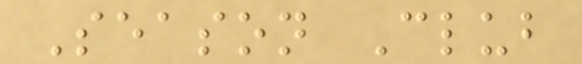Season Club
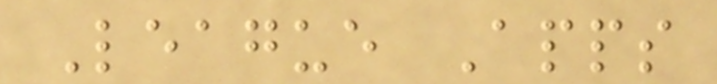League Apps
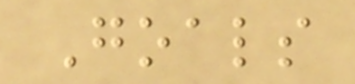Goals
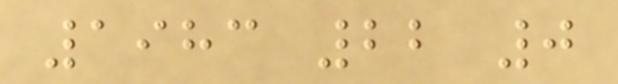1983 22 0
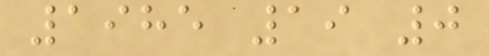1985 19 0
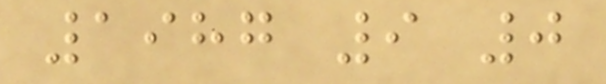1987 9 0
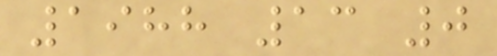1988 13 0
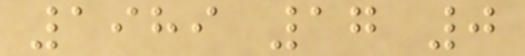1989 17 0
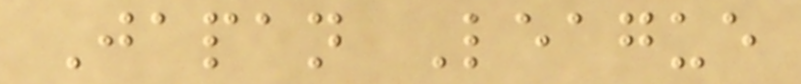Japan League
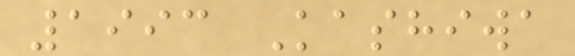1993 Kashiwa
